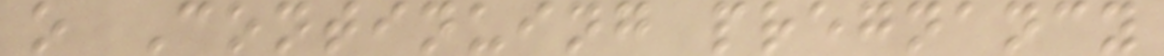o Continuing pregnancy
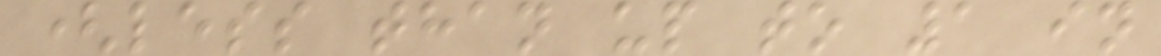(less than up to 1 in
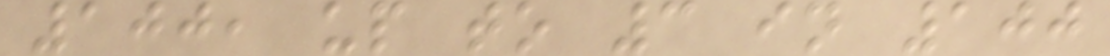100, up to 3 in 100
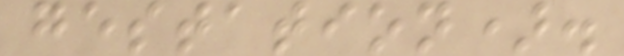gestation).
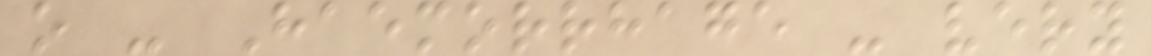o - Haemorrhage - very
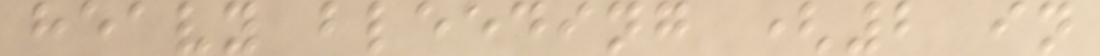heavy bleeding (2 in
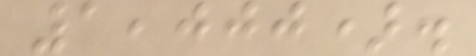1,000).
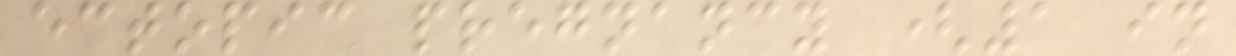ectopic pregnancy (1 in
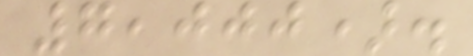7,000).
